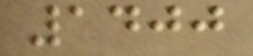1400
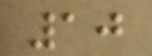10
